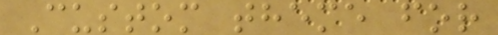Custom theme for
